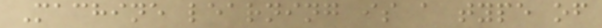Machine learning is a type of
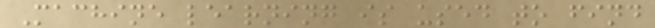Machine learning is used to find
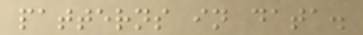patterns in data.
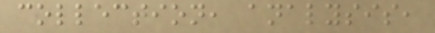collection, analysis,
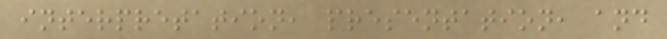interpretation, presentation, and
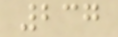237
